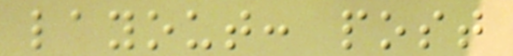layout: post
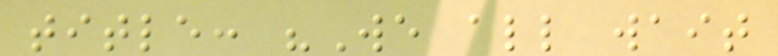title: "We all wait
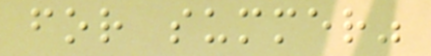for summer"
